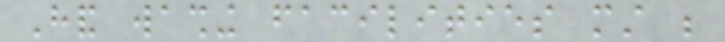Hand washing facilities must be
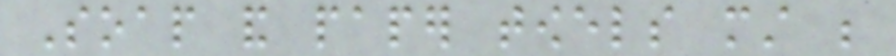Soap and paper towels must be
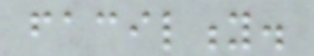facility.
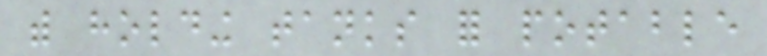with holding tanks for potable
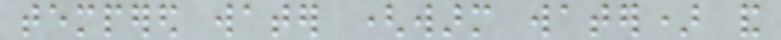tempered water (warm water) and
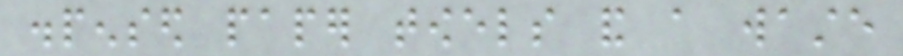dispensed paper towels and a waste
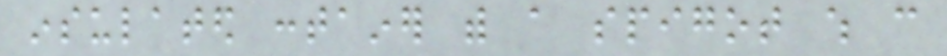insulated container with a spigot which can
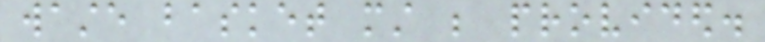waste basket must be provided.
